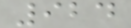924
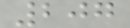207
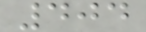404
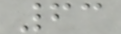63
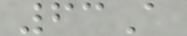63A
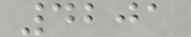4201
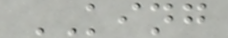KING
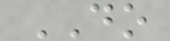DO
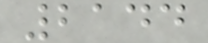2144
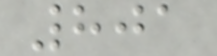801
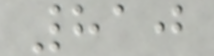810
